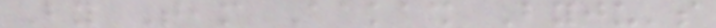By Team Aakash Byju's
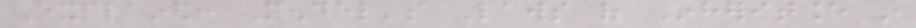Explained: Mendel's Laws of Inheritance in
